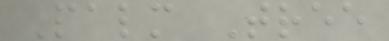Palm Tree
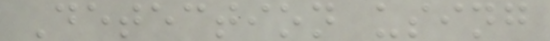Detection using
